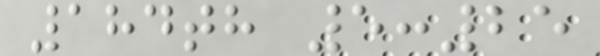184th 5:25
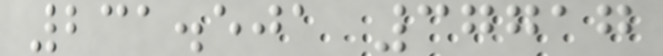231.501 37717
